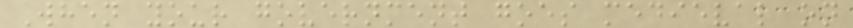When your government goes medieval on
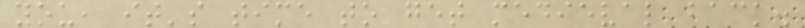you, it's time to get medieval back.
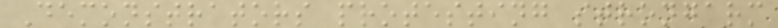Demonstrators protesting strongarm
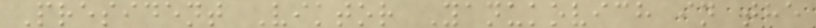President Viktor Yanukovich in the
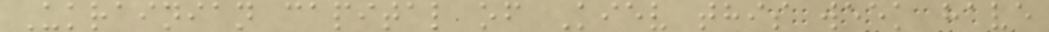Ukrainian capital of Kiev this week have
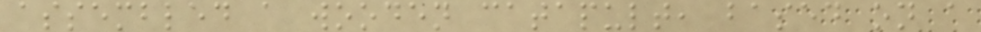assembled a wooden catapult, based on a
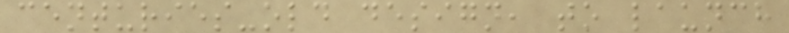centuries-old design, to launch
